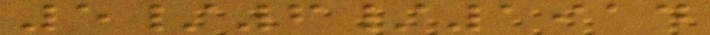5/6/1914
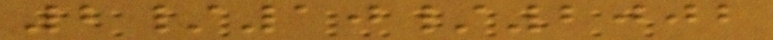2/10/2002
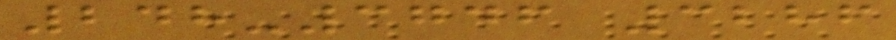248-3746 3286
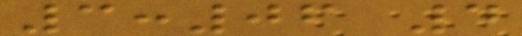3:06 4
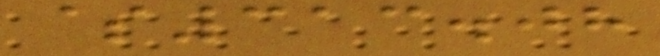$313.08
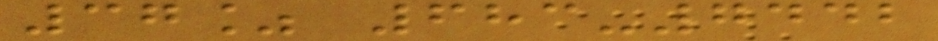37% 683-7442
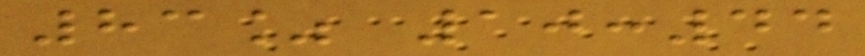83% 10:44
